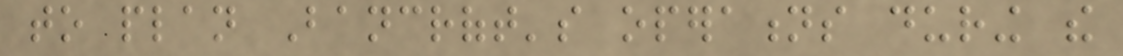to plan Bancroft's operations during the
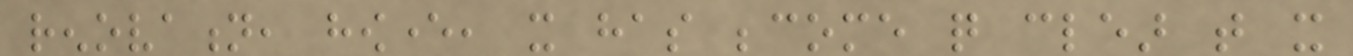renovation, however, it has become quite clear that it
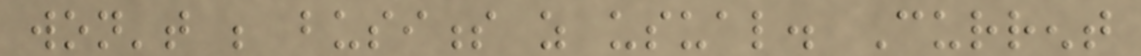won't be business as usual. Current
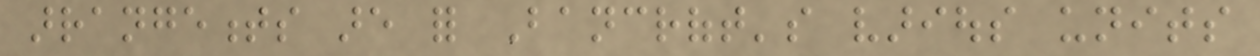arrangements are for Bancroft's various units
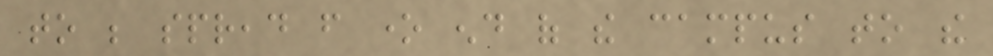to be spread from one end of the campus to the
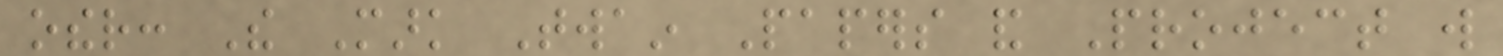other: The Mark Twain Papers and Project will
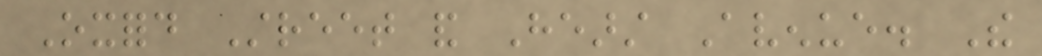Oxford Street and Hearst Avenue. The
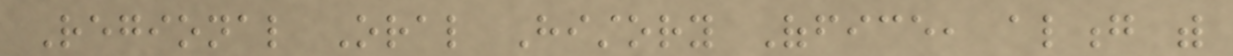Regional Oral History Office, along with
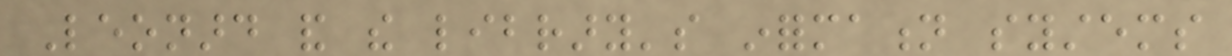Leonard and the library's information systems
